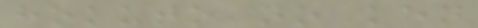hokuto no ken
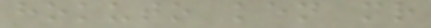hokuto ken mr
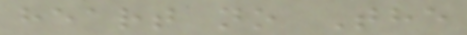heart no The
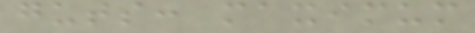guts: maximum
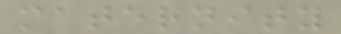maternity
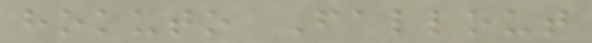hokuto Fallout
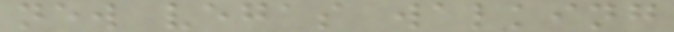new vegas walking
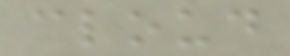cloud
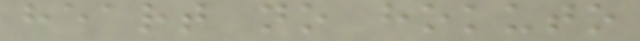heart no hokuto
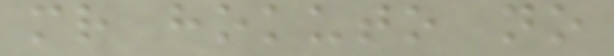mr hokuto no
